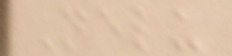Nelu
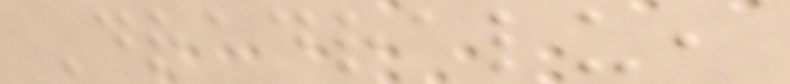Dradralu,
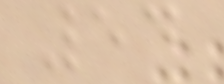54
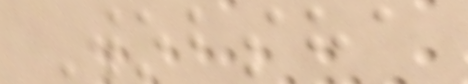Wobsha
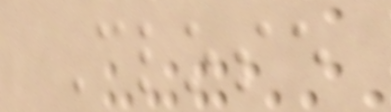Close
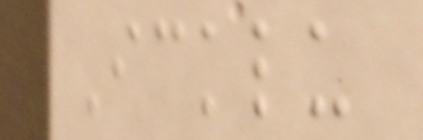Icklu
